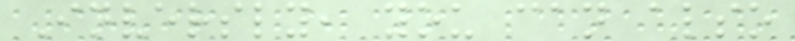Inversly, you can also
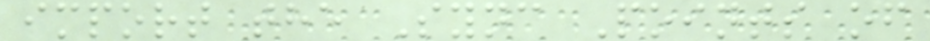import the Sync Points of
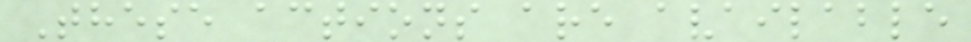These actions are available
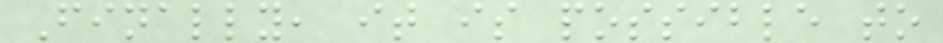Finally, it is possible to
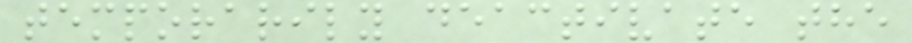temporarily deactivate the
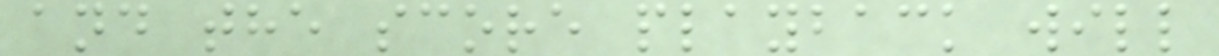and the score playback will
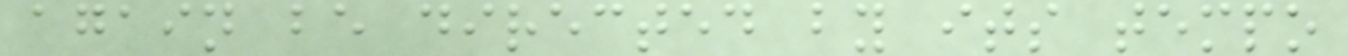again be directed by its tempo
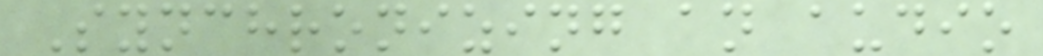Synchronizing an audio
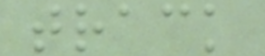track
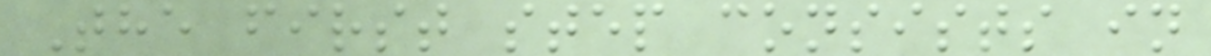The first step consists in
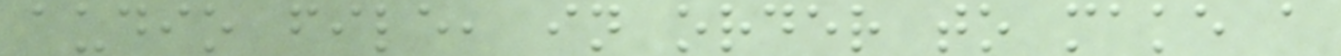audio file, in order to make a
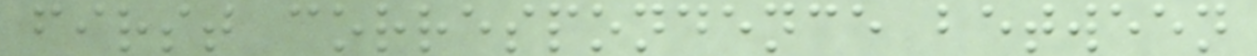first correspondence between
